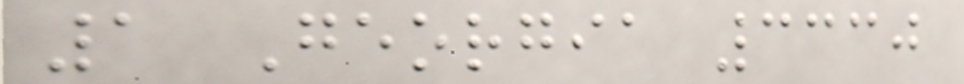1 Georgia 3330
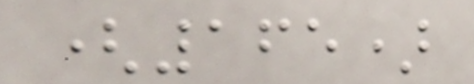(165)
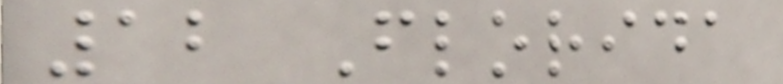12 Florida
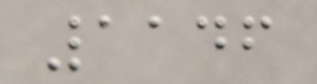1146
